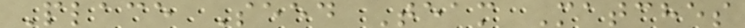Place Seed Team Matches
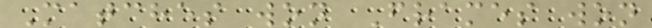Matches won Frames won
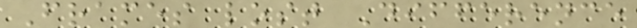Frames lost Difference
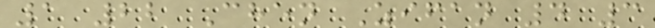1 22 Chen Zifan 4 3
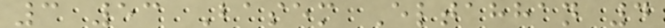3 53 Basem Eltahhan 4
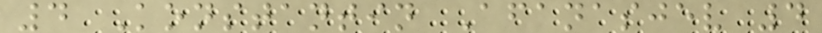4 Konstantin Afanasjev 4
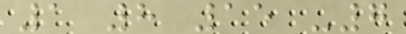1 8 15 -7
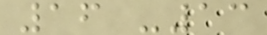16 -13
